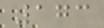173
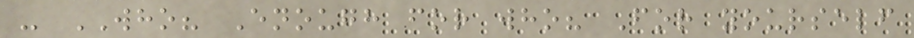- WHO? Enough for who? For yourself
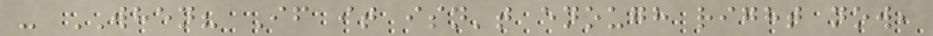- WHEN? If it isn't enough right now,
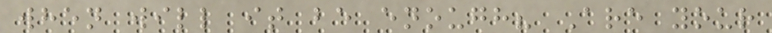when will it be enough? Are your
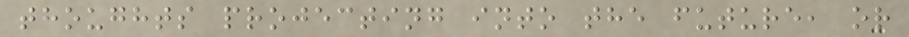thoughts projecting into the future, or
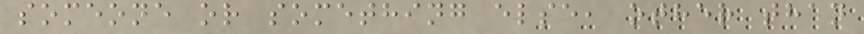someone or something else, other than
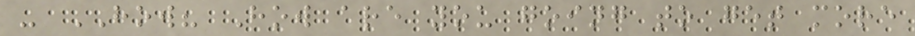- HOW? How are you going to get more
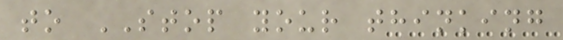to STOP your thinking
